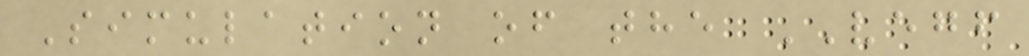Simulation of the VEGF
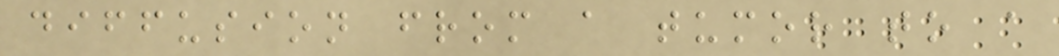diffusion from a tumor to a
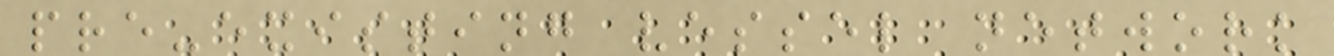pre-existing vessel network
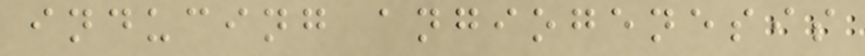inducing angiogenesis
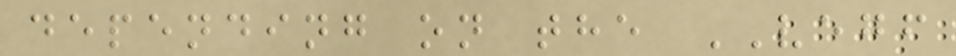depending on the VEGF
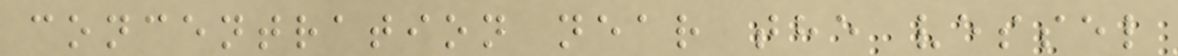concentration near the vessel
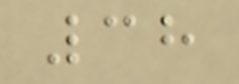38
